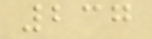237
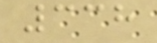338
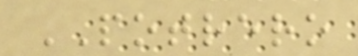POTRERO
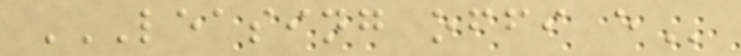LEASING OFFI E
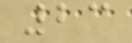23
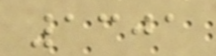1301
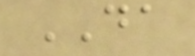DA
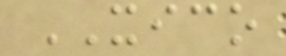XICO
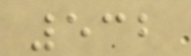532
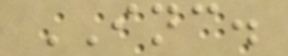INC.
